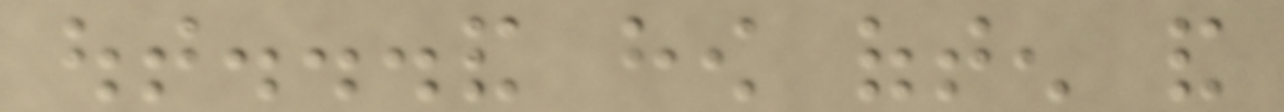out...and how often and
